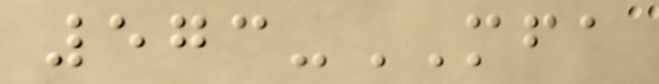573-MFA
